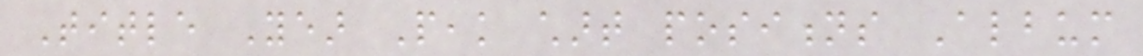Title Year Peak chart positions Album
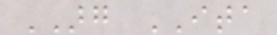ARG ITA
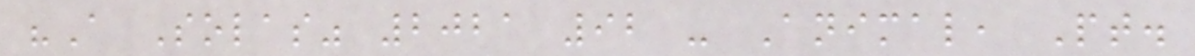"A Solas" 2021 92 - Animal, Pt.
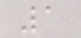1
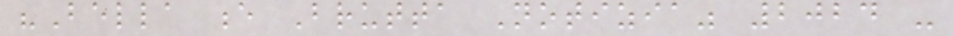"Bella e Brutta Notizia" 2024 -
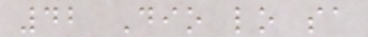42 Dio lo sa
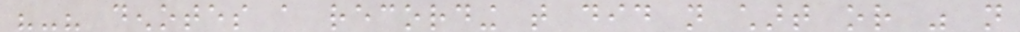"-" denotes a recording that did not chart or was not
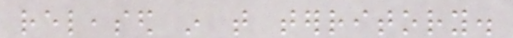released in that territory.
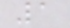1
